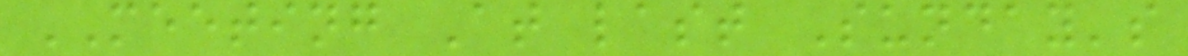MEETING At last Sunday's
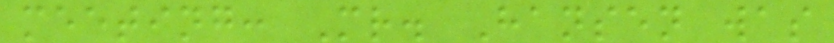meeting: Mr. Hansen was
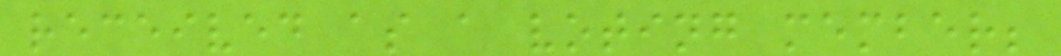received as a voting member;
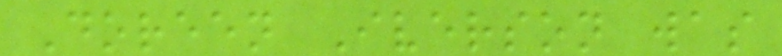Doreen Iverson was
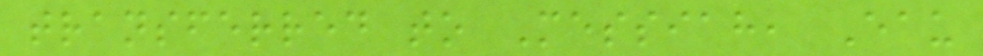transferred to Messiah, Eau
